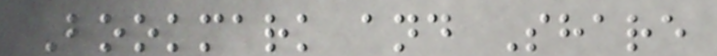Bookmark and Share
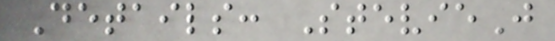Details: StevieJ
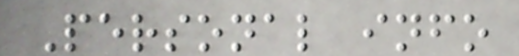Personal info
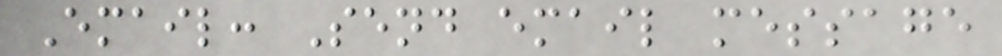Email: Send email message
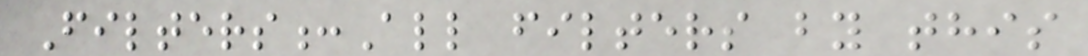Filters:All filters by this
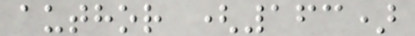author (163)
